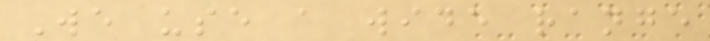We use a wide range
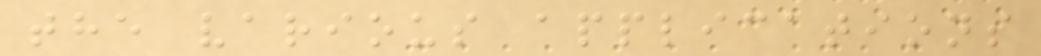the various applications
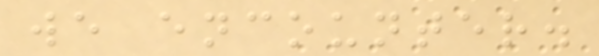we encounter.
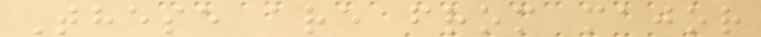These are from major
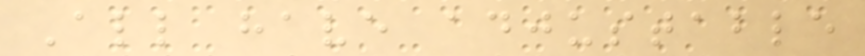All have adjustable
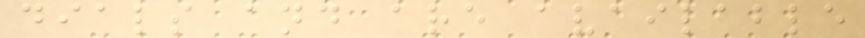dials and are available
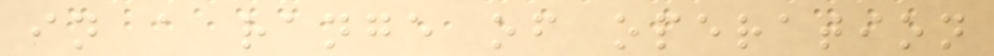in a range of operation
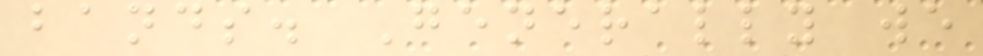bands. Generally we
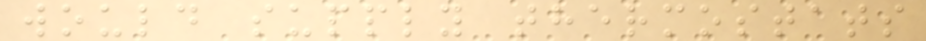would supply thermostats
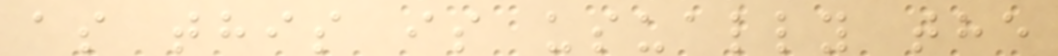as this is usually the
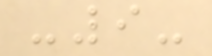-9-
